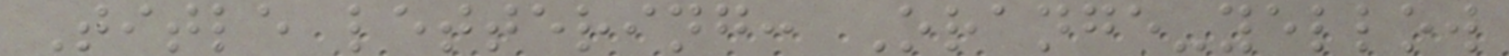Title lettering: Orange-yellow
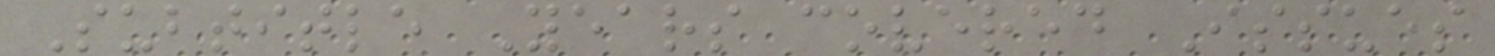Subtitle Years covered Issues
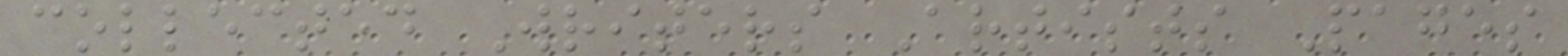collected Writers Artists Pages
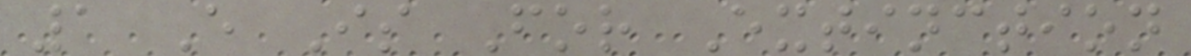1 E Is For Extinction
